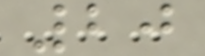20
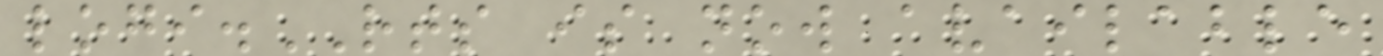logi.RTS is now available
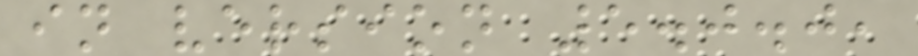in version 5.0.0,
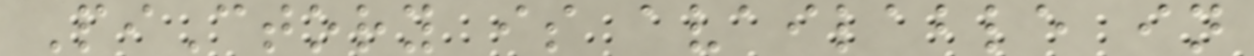PiCtory is available in
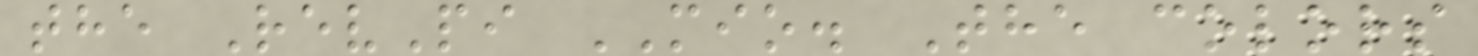the RevPi MIO. The colors
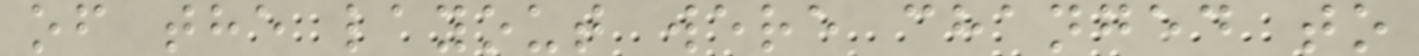of the layout were changed to
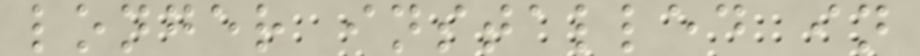longer installed in
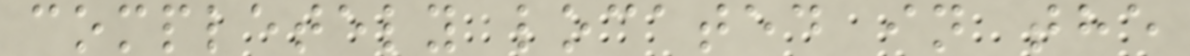completely located in the
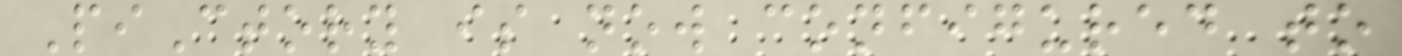PiCtory is now configured to
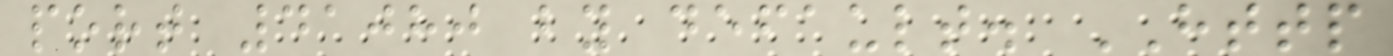port 41080 by default. HTTP
